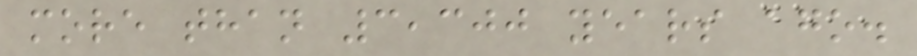more than 3,300 years ago.
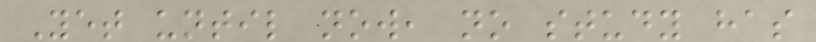Yet until now, no study has
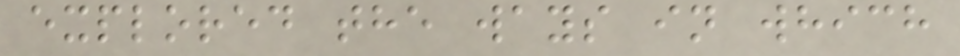explored the ways in which
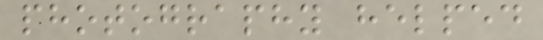photography helped
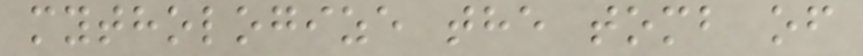mythologize the tomb of
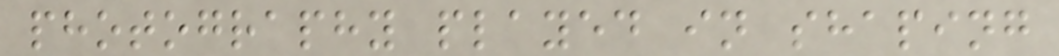photography played in shaping
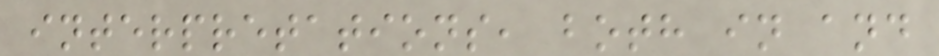interpretations, both in and
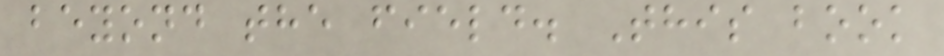beyond the field. This book
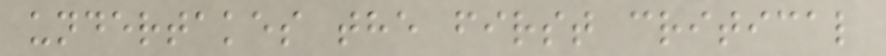undertakes the first critical
